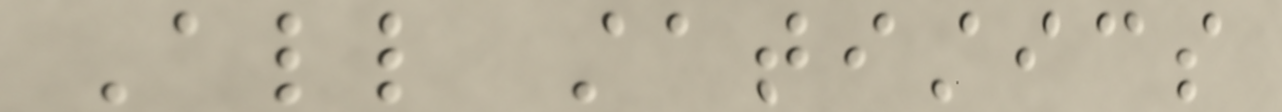All statistics
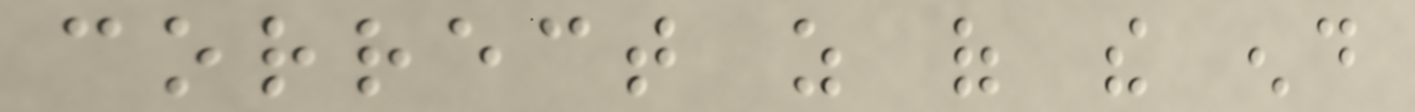correct as of the end
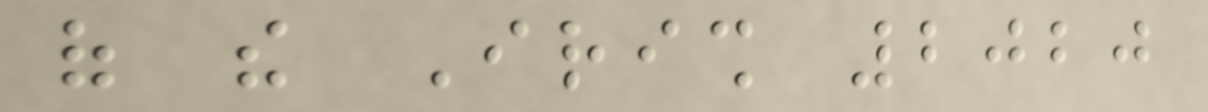of the Irish 2020
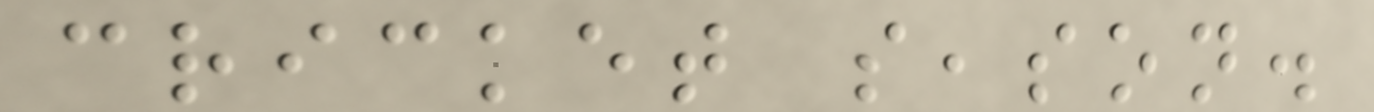cricket season.
